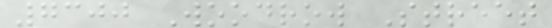7300 Woodrow Street
